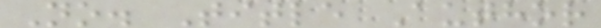No. Title Author
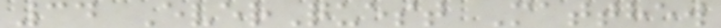34 EverQuest Matthew
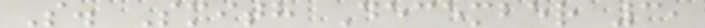S. Smith December 3,
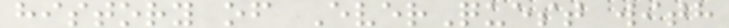history of EverQuest with
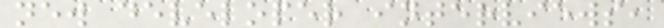new developer interviews,
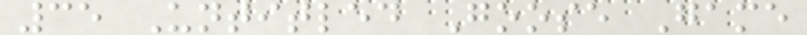35 Untitled Goose Game
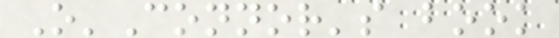O'Connor's book
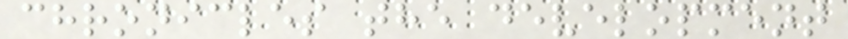chronicles the development
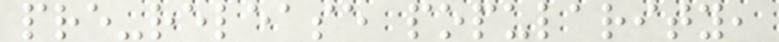pre-release popularity,
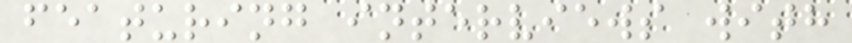featuring interviews with
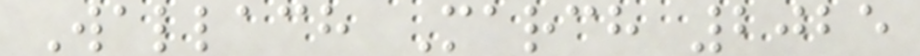Wallach March 2025
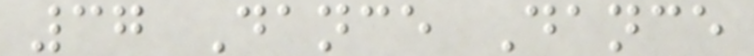37 Dance Dance
